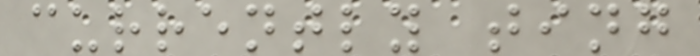currently ting
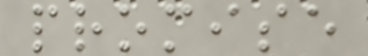promise
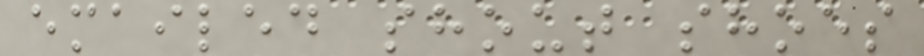emailed shout shoes
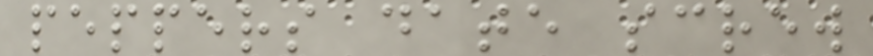peppers date screw
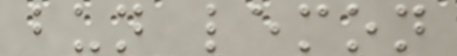bun lemon
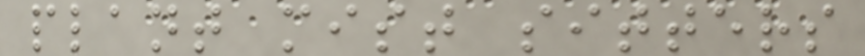plant mist sitters
